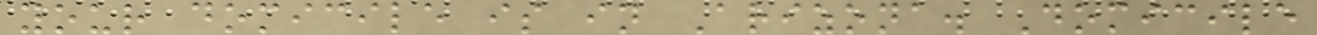your domicile is in Arizona. Domicile
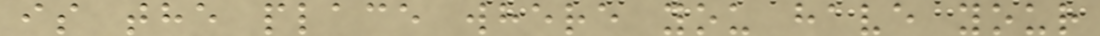is the place where you have your
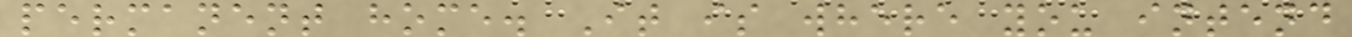permanent home. It is where you intend
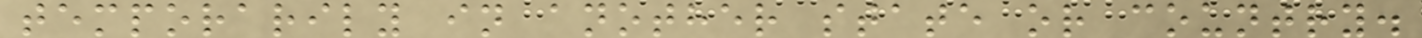temporarily in another state or country.
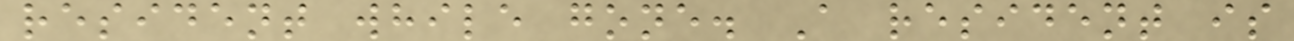resident while gone. A resident is
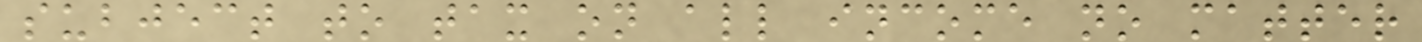subject to tax on all income no matter
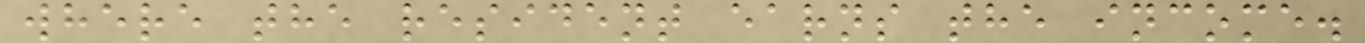where the resident earns the income.
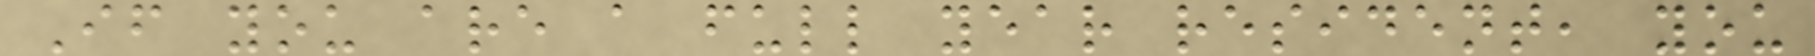If you are a full year resident, you
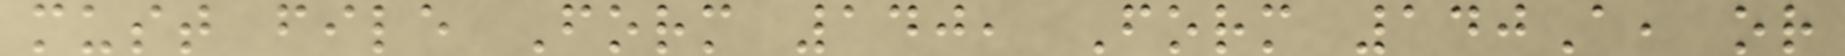must file Form 140, Form 140A, or
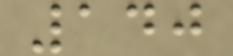140
